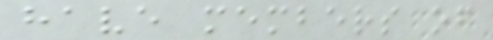have members of
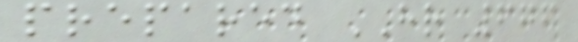prepared HR 676
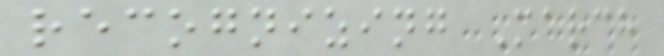recognizing March
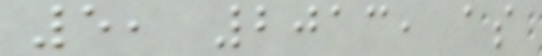5, 2013, as
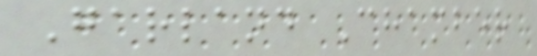Garland Chamber
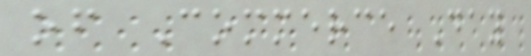of Commerce Day
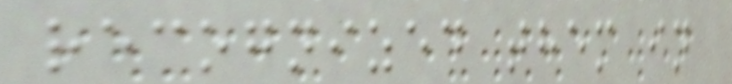recognized them in
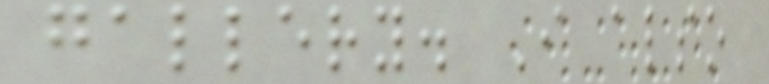gallery. I also
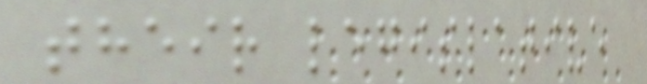their legislative
